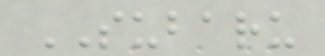SUBARU
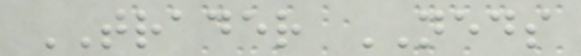TRADER NEDS
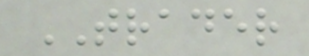TRADER
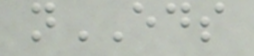nEDS
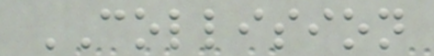COLLISION
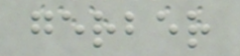gerber
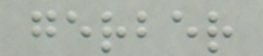gerber
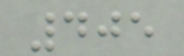405
